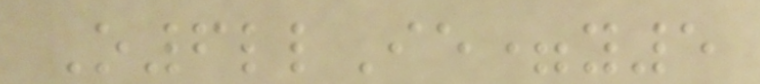O6llIe=y5
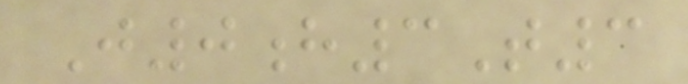J0h3T3
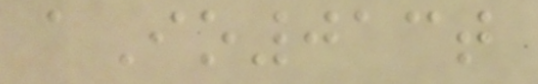aIo013t
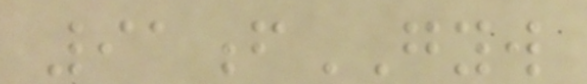91fGYW
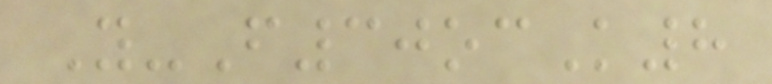Y-F30ocK8
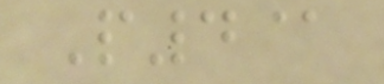P4@
